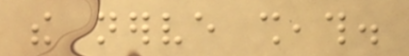the nerve sheath.
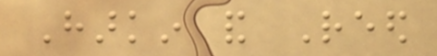Harkin and Reed
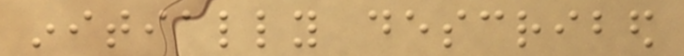initially described
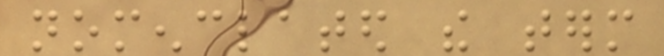nomenclated the term
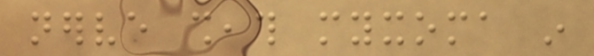nerve sheath myxoma in
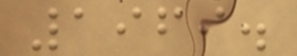1969.
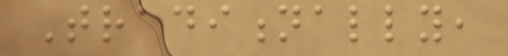Traditionally,
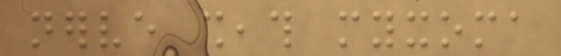nerve sheath myxoma
